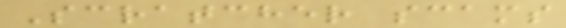Scratcher scams
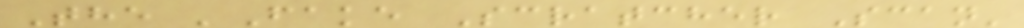The 'Fake Scratcher Scan'
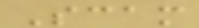Scam
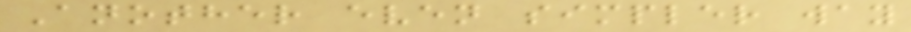Another even simpler way
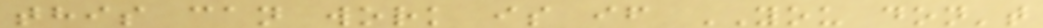this can work is if YOU don't
